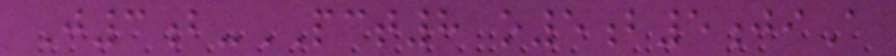J3b-PCT8 o5b5jiA
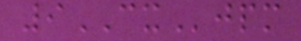9CXjpm
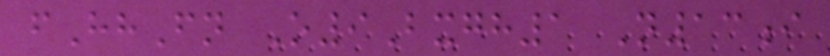fHhFn O9Bxgh1 N13i
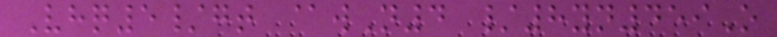Vhq5/gt @wN4 /8yn459O
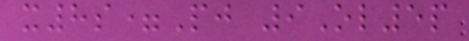x8s=Pj 9Ol5p
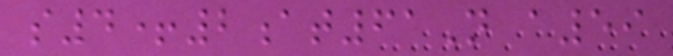s4+2at61N a59
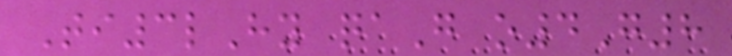Ti3lHy qaG o4G8
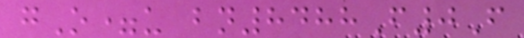gO=u bn8488F0F
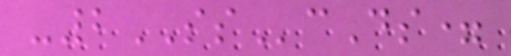-2SScDs=
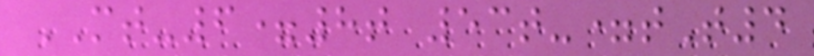MT-6=8t 53t-=tT4
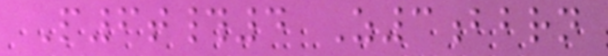P6t#4 Z3bbrn
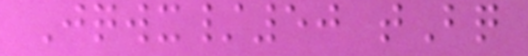Jqwx/50 tBq
